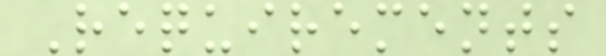Requirements
